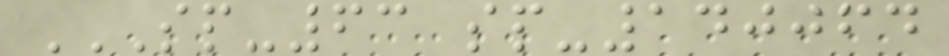SP-63 SP-140064
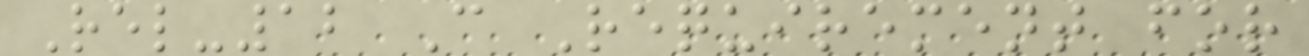Rel-12 C Requirement for
